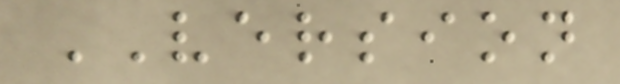VERSION
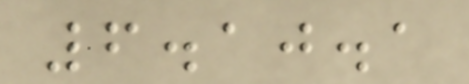6.10.1
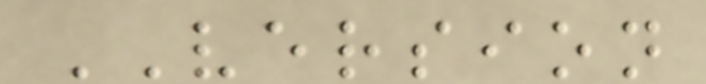VERSION
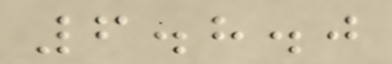6.8.0
